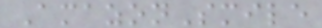AmazonSmile
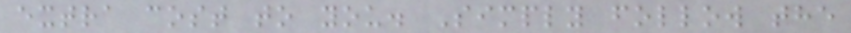extra cost to you. Simply follow the
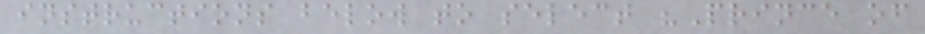instructions below to select "Prince of
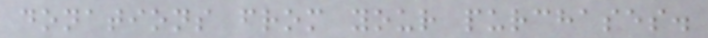donations from your purchases.
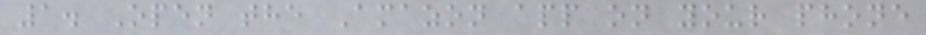1. Open the Amazon app on your phone
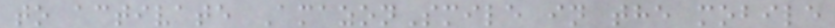to activate AmazonSmile in the mobile
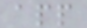app
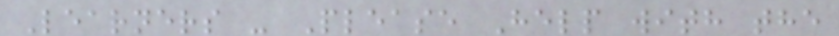Learners - Please Help with the
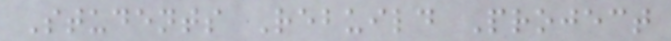Students Rebuild Project
